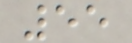55
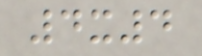4x4
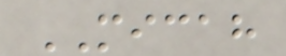MICAH
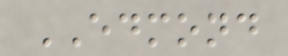EDMOND
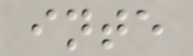inte
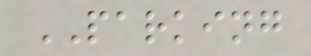PARKING
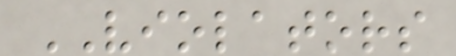VIOLATORS
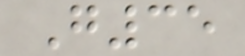G35
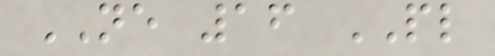NE 16 PL
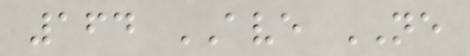164 AVE NE
